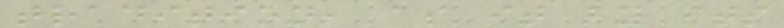tradition, as it by its
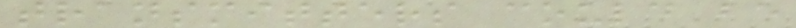transmitters could be
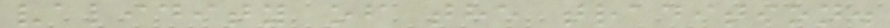validity of the tradition.
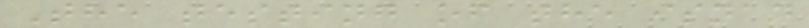The testing of the isnad
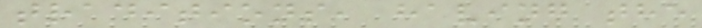traditions, having the
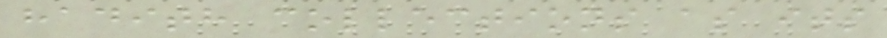hadith collections as its
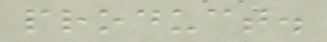product.
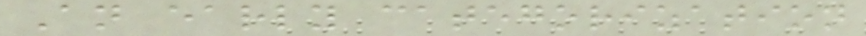An early categorization
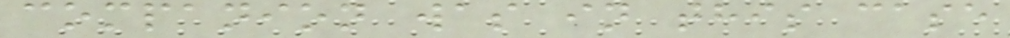companion was in this case
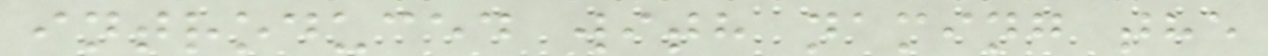introduced with naming the
